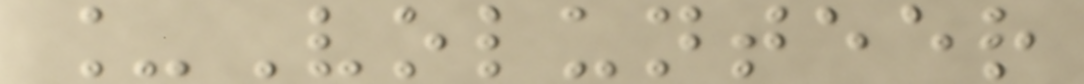_Volunteer
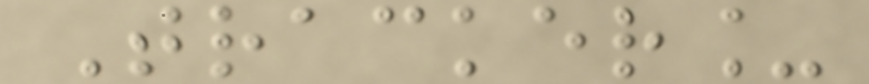Tracker_
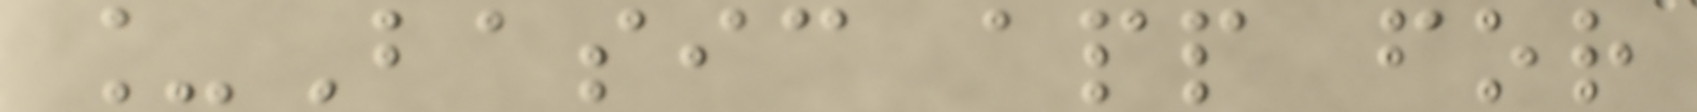_Basic app for
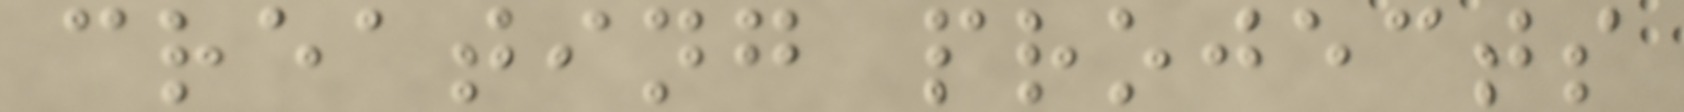creating projects
